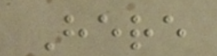Here
